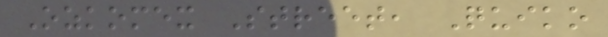Ozkomex Street, Quiko
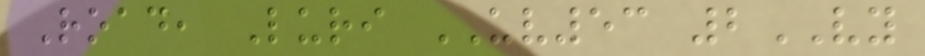Road, Luri UV53 2VY
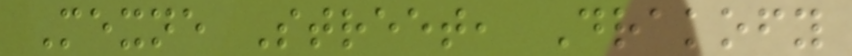Mexne Street, Drakofy
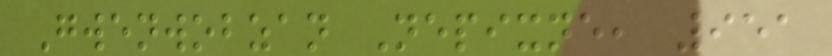Gwenwobzan Nepixne, 951
